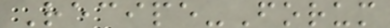Recipe-Forum
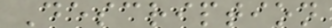Description
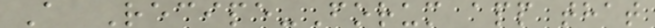A Recipe-Forum app that
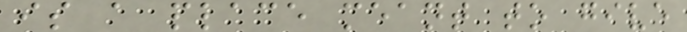is a place meant to give
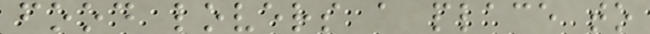food lovers a place to
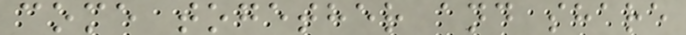come together and share
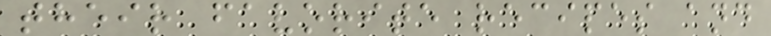their favorite recipes and
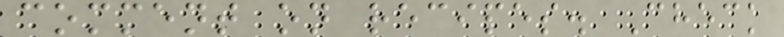comment on recipes. Check
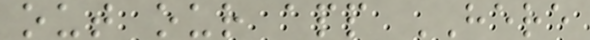out our app HERE
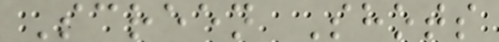Screen Shots
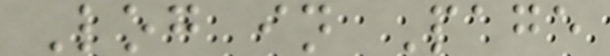Log in Page
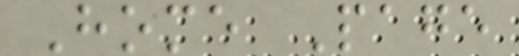Home Page
